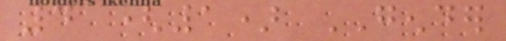4 (1) GENDER
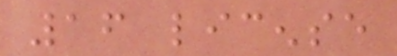16 license
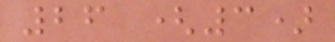26 (3)
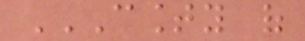COUNTY OF
